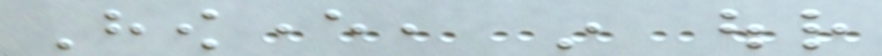However, in our
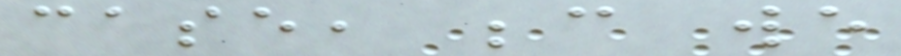case, because we
